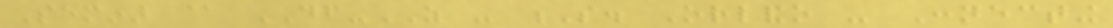Seminar @ DF-AS - S. Orlando - Connecting
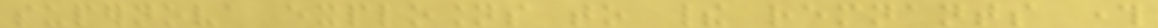supernova explosions to their remnants through
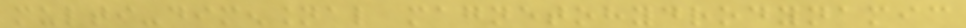multi-dimensional magnetohydrodynamic
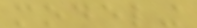modeling
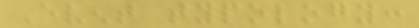Event typology:
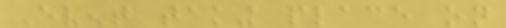Event taking place on
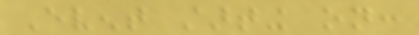Event starting on:
